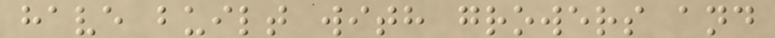have built with growers and
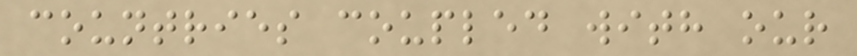countries coupled with our
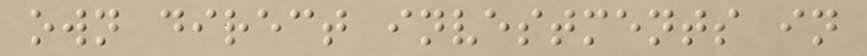own direct investments in
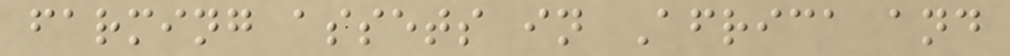farming assets in Africa and
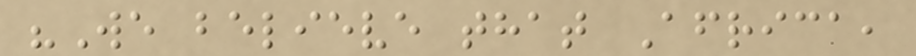"We believe that Africa,
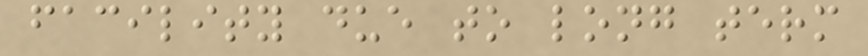facility due to long term
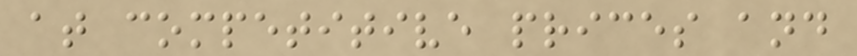at competitive prices and
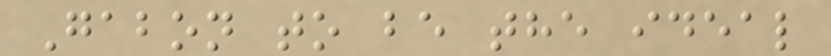Gabon to be the ideal
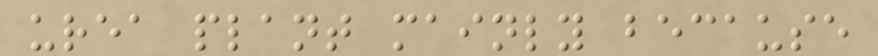urea plant mainly because
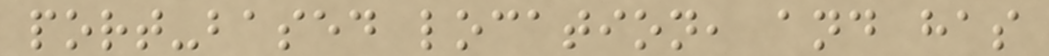port-based location, and has
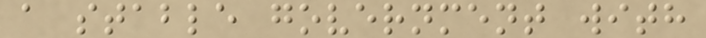a stable government with
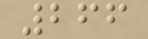266
